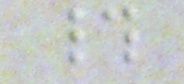#
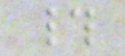#
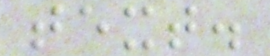text.
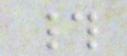#
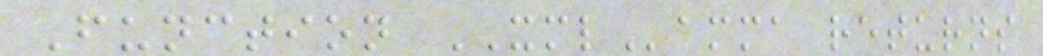Function XMLamma returns
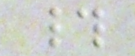#
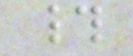#
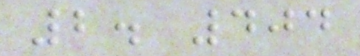2. 404
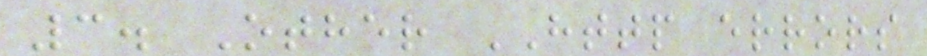3. Other HTTP errors
